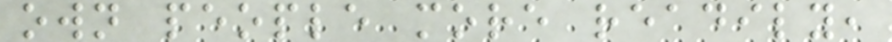own people more readily,
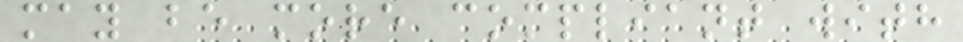may be more compliant with
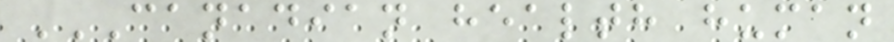CANADIAN HEALTH HUMAN
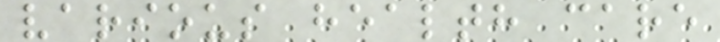various health care
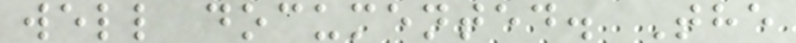well documented. The
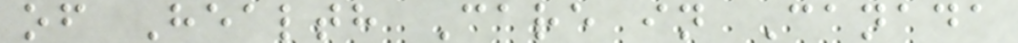of Health Care in Canada
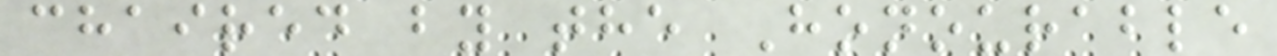chaired by the Honourable
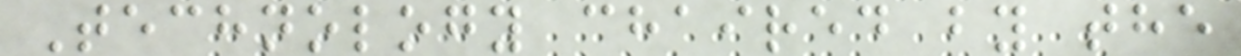Technology chaired by the
